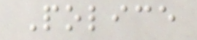Police
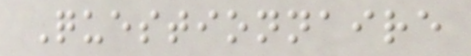Questionnaire
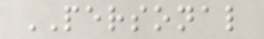PERSONAL
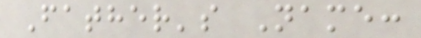Father's Name:
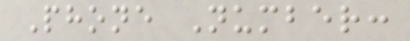Phone Number:
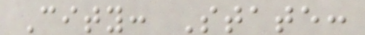City: State:
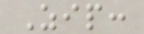Zip:
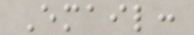Email:
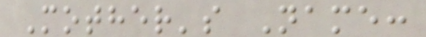Mother's Name:
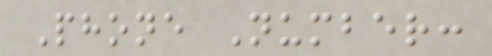Phone Number:
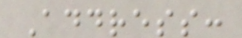Address:
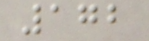172
